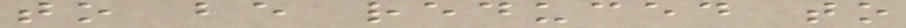to be reduced to
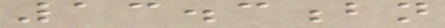13.3bn
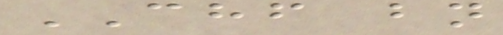CHF bn
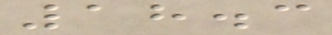18.3
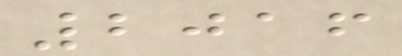2016
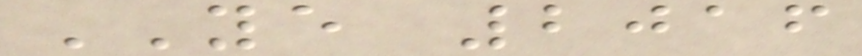YE 2016
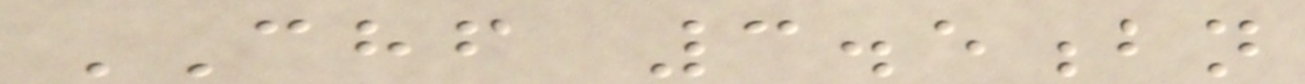CHF 3.5bn
